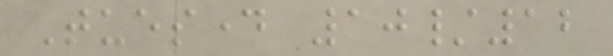Tuesday 10/12
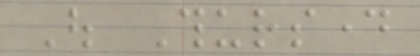Out Thursday
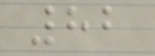82
